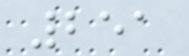251
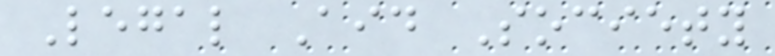Legal Aid Society
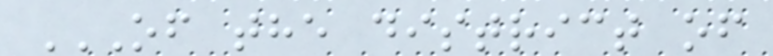OF THE DISTRICT OF
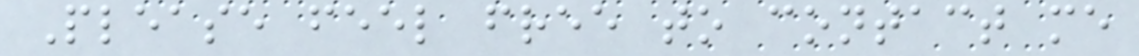Please feel free to contact me
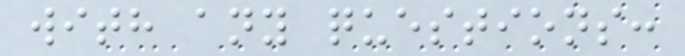with any questions:
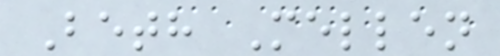Beth Mellen
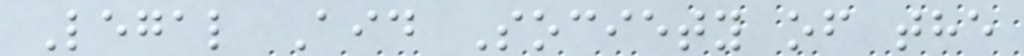Legal Aid Society of the
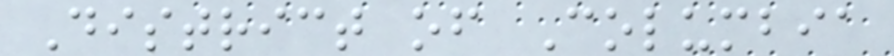District of Columbia
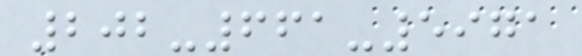202-661-5971
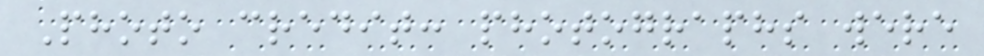Photo credit: photographs were
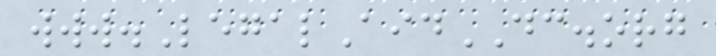www.LegalAidDC.org
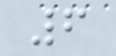6
